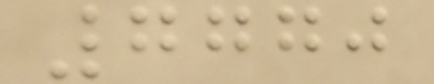7770
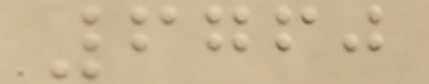6760
